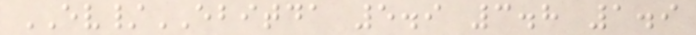EV/EBITDA 5.9 3.8 1.9
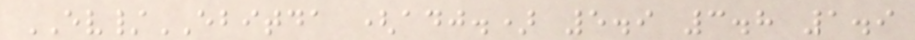EV/EBITDA (adj.) 5.9 3.8 1.9
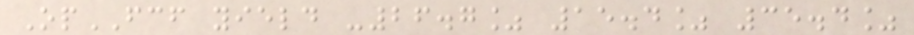OpFCF yield -26.7% 15.4% 35.4%
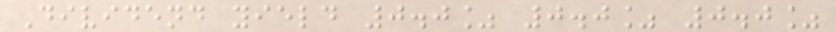Dividend yield 0.0% 0.0% 0.0%
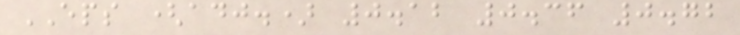EPS (adj.) 0.12 0.36 0.72
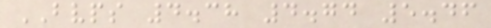BVPS 4.38 4.74 5.46
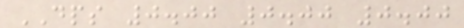DPS 0.00 0.00 0.00
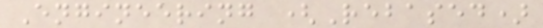Engineering (Rebased)
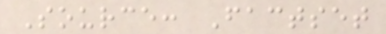Source: Factset
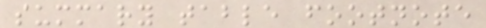summary table footnote
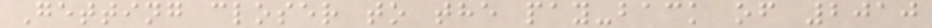Getting closer to the pay-back of 2010
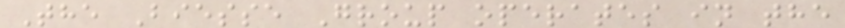The Biesse Group operates in the
